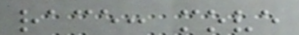race: move
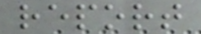report
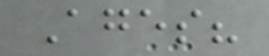Ages?
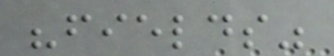"fields"
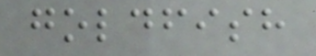goldfish
